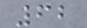62
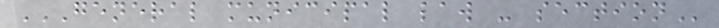GENERAL MUNICIPAL LAW - SECTION
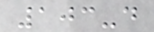103-d
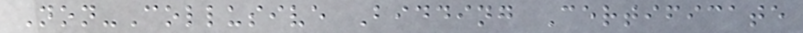Non-Collusive Bidding Certificate
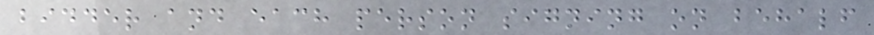bidder and each person signing on behalf
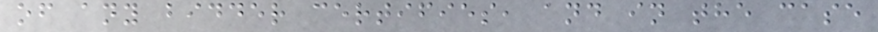of any bidder certifies, and in the case
